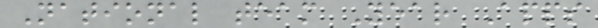National team Year Apps
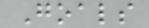Goals
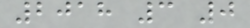2018 3 0
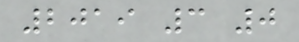2019 3 0
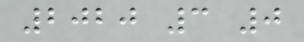2020 3 0
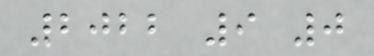2022 9 0
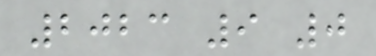2023 9 0
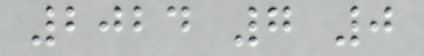2024 7 0
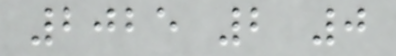2025 2 0
